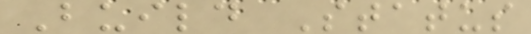Build Status
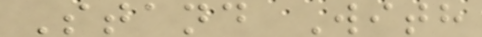Stand With
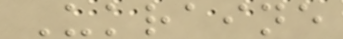Ukraine
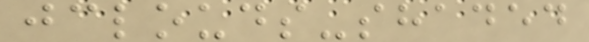jclouds-shaded
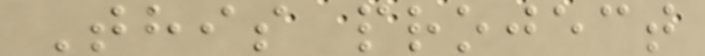This project
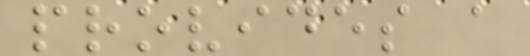provides a
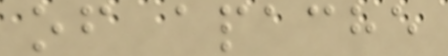of apache
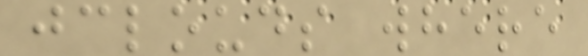jclouds where
